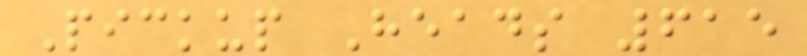Pickup Heads 615
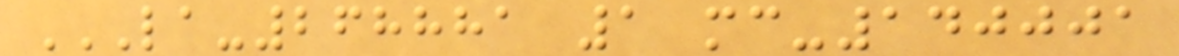LA-268881 1 MC-140001
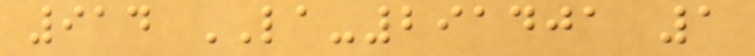914 LA-291401 1
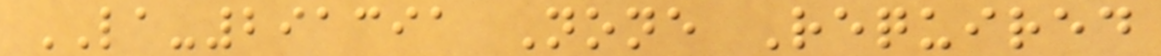LA-291391 None Required
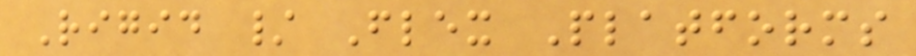Rigid / Flex Platforms
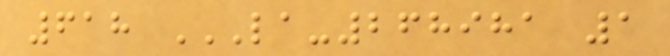618 LA-268981 1
